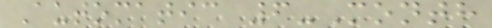Automatic 6-Month
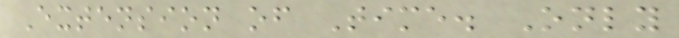Extension of Time. Only
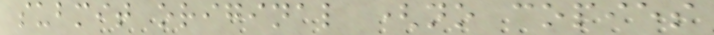submit original (no copies
